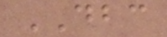DBC
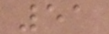51
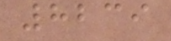8239
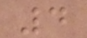4
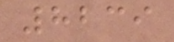8239
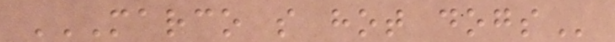MARCO S HOT DOGS
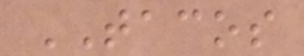TACOS
